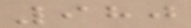980
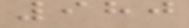980
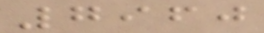7960
